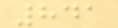841
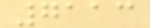7113
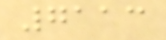7113
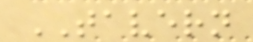TAVERN
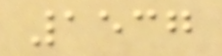1537
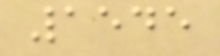1545
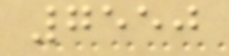7550
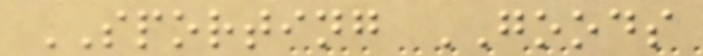SPORTING GOODS
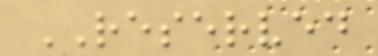RESERVED
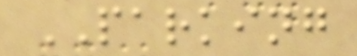PARKING
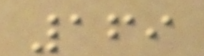169
